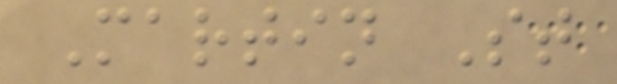Martin St
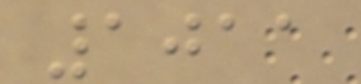1011
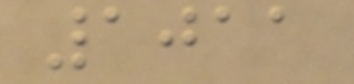1011
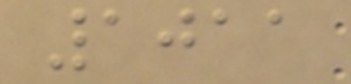1011
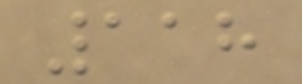118
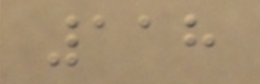118
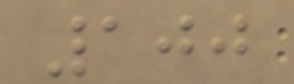100
